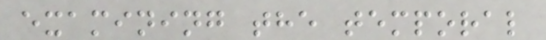examining the temporal
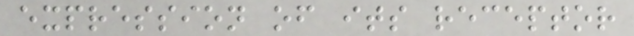expression of its receptor
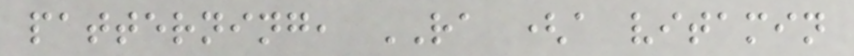patterning, RA (a vitamin
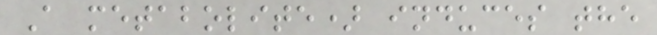A metabolite) induces the
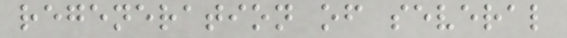regeneration of several
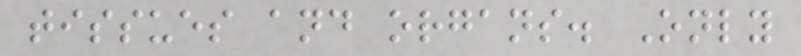tissues and organs. Only
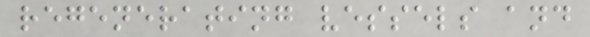regenerating vessels and
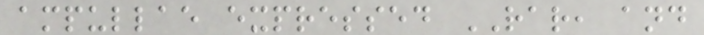ampullae expressed RAR, and
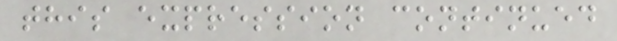this expression continued
